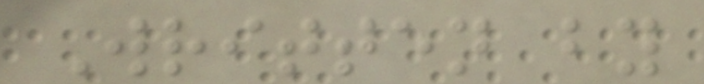Written by
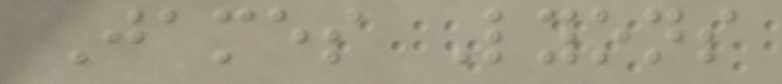James Lyons
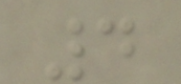4
